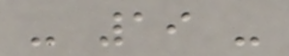- 19 -
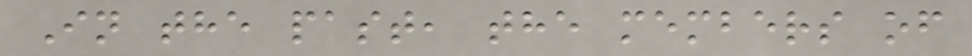In the past, the members of
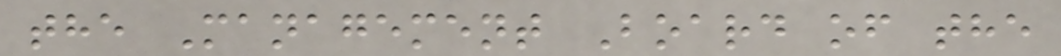the Management Board of the
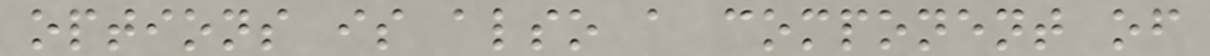options is also a component of
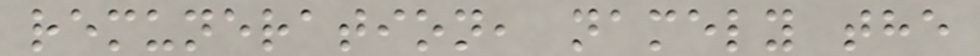remuneration, namely the
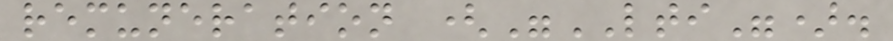remuneration ("LTI").
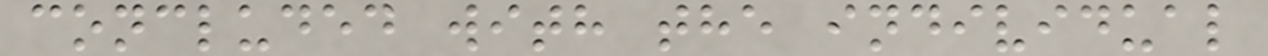concluded with the individual
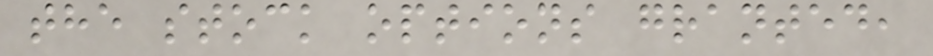the stock options granted,
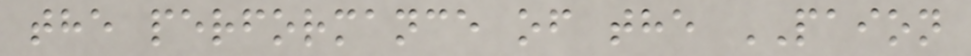the performance of the PAION
